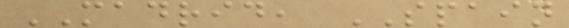MADRID, SPAIN
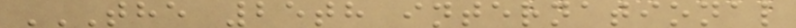THE 25TH INTERNATIONAL
